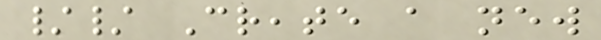// Create a new
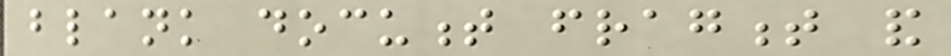blank document fragment and
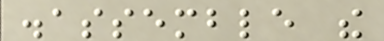disassemble the
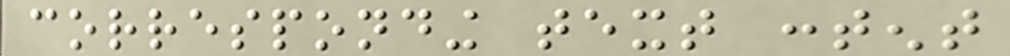corresponding text content
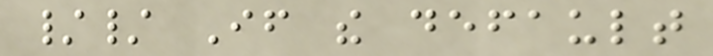// If the default
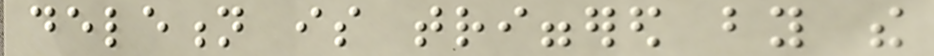deletion is triggered by the
